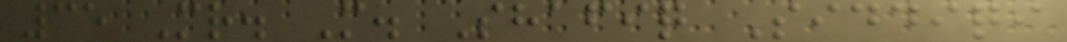35 Mr. M. Shafiq Siddiqi
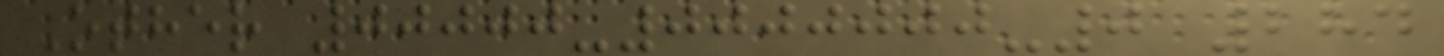Other 00000-0000000-0 284
